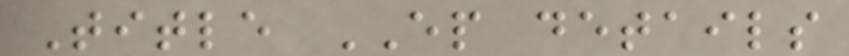Title EP details
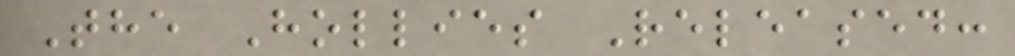The Hollies Released:
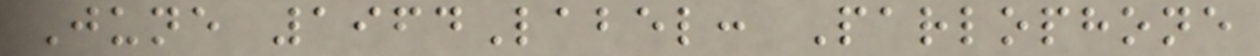June 1964Label: Parlophone
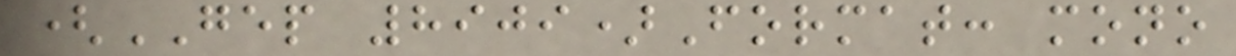(GEP 8909)Format: mono
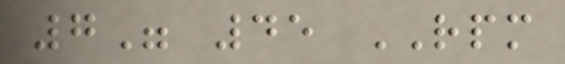7" 45 RPM
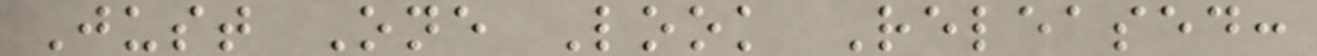Just One Look Released:
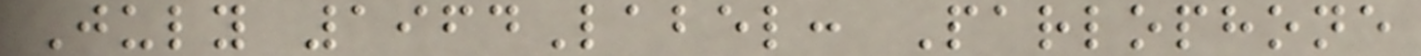July 1964Label: Parlophone
